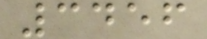3456
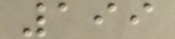199
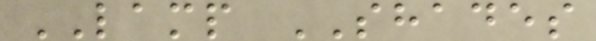LAMP SHADES
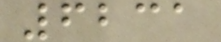6231
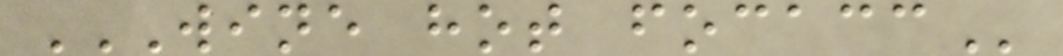WINE HOT FOCACC
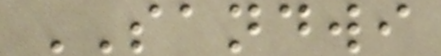SANDWI
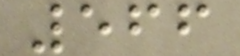566
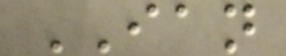IAN
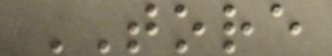TORE
